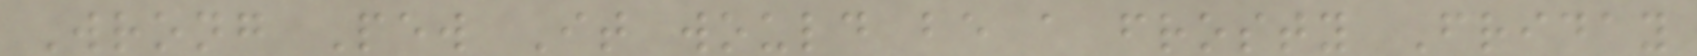Wrong Pew It would be a frosty Friday
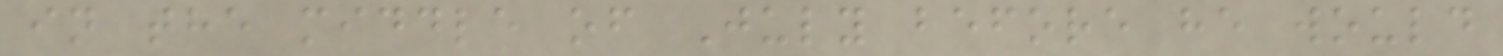in the middle of July before he would
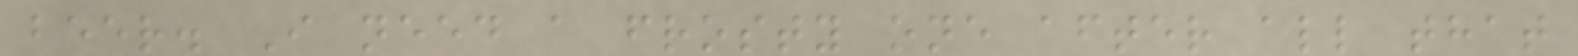beer. I need a frosty one after all that
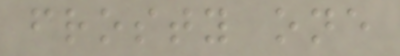frosty one
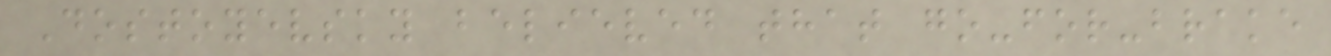Dostoyevsky believed that go-for-brake
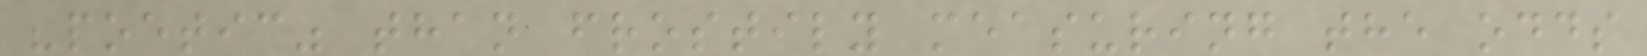"poetic" than frostily measuring the odds
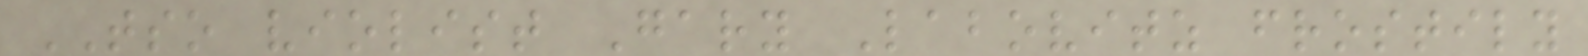TSO violist Gary Labovitz frostily
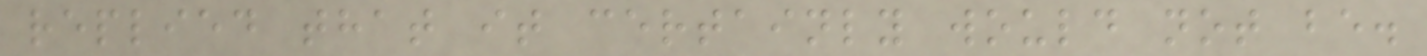replied that it certainly would not be.
